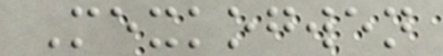Mexkogwen
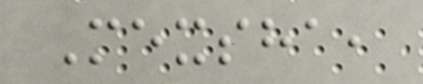Mexsha,
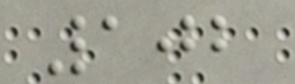102
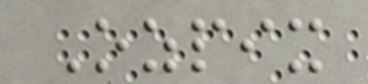Ozpix
